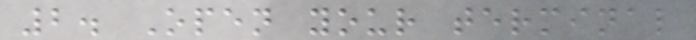2. Open your terminal
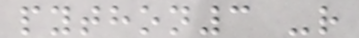python3 -r
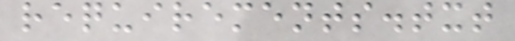requirements.txt
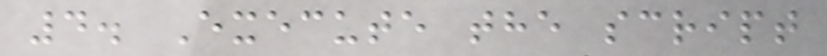4. Execute the script
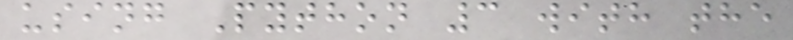using Python 3 with the
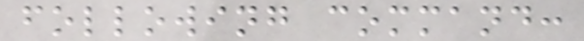following command:
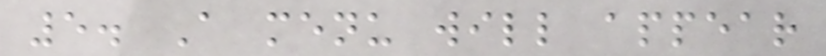5. A menu will appear
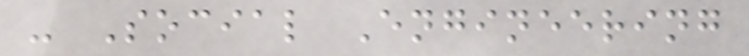- Social Engineering
